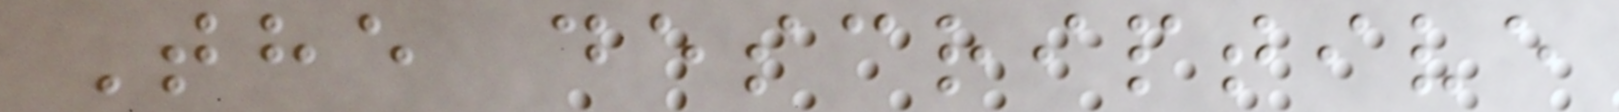The descriptive
